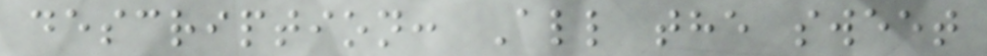description: All the sweet
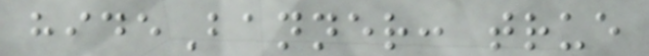hideBanner: true
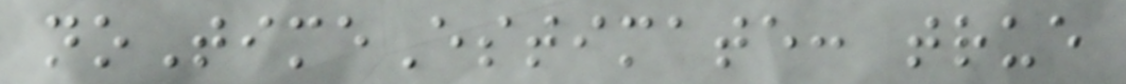noTimeEstimate: true
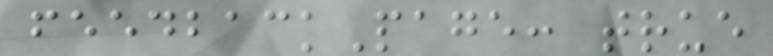feedbackPage: true
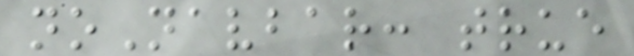noNavbar: true
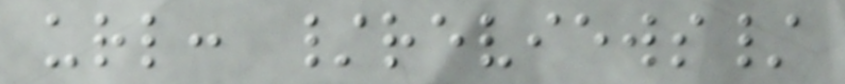url: /reviews/
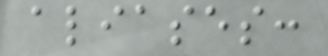aliases:
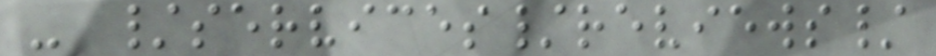- /services/reviews/
